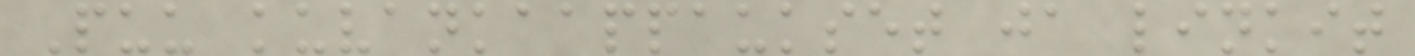Puu kuvankaappaukset ja linkit
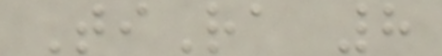TiRa 8
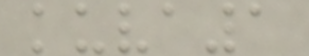kuva1
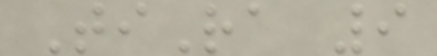TiRa 9
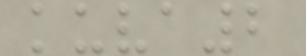kuva2
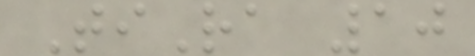TiRa 10
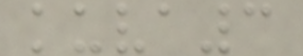kuva3
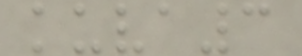kuva3
